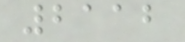2112
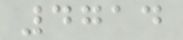4714
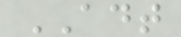ADT
